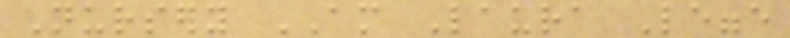Nursery AM Laura Legge
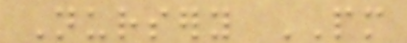Nursery PM
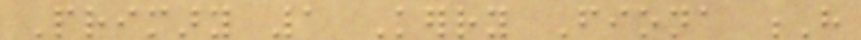Primary 1 Kerry Fiona H
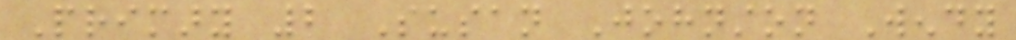Primary 2 Susan Johnston Wendy
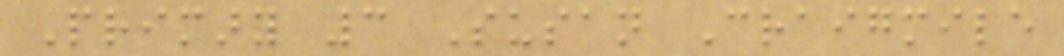Primary 3 Susan Craigmile
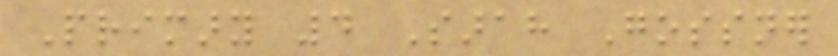Primary 4 Sarah Gossner
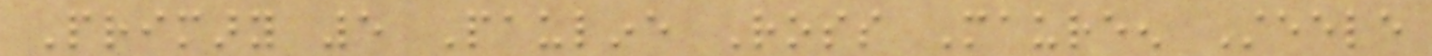Primary 5 Pauline Ross Maureen Steele
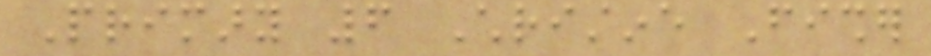Primary 6 Christine Fisher
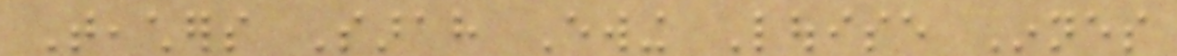Teachers Sarah Ewing Louise Innes
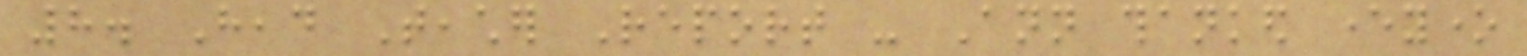8. Head Teacher Report - Ann thanked everyone
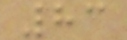83
